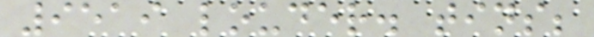9519 louder. tins;
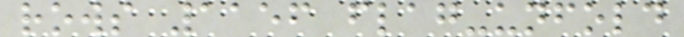rows 1156 flag-unfold
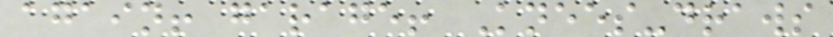again! garage! Knees-draws
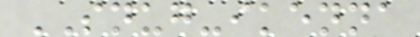SNUG-ikenna
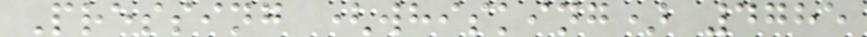Pressing (whisking) 4785
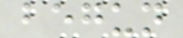begun
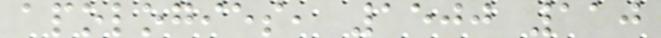apologies, 1500 110
